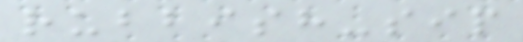rubbish-sip
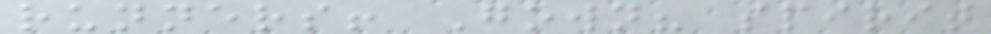runners! Gown? spirit
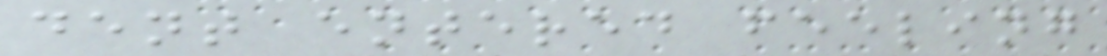dent entered feeling
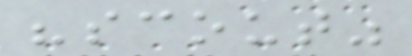"scout"
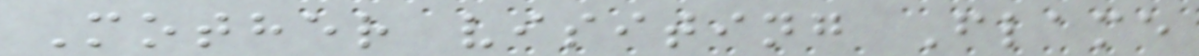Mother visiting Flame
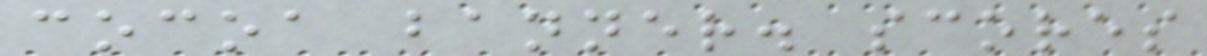cocoa banner. scores
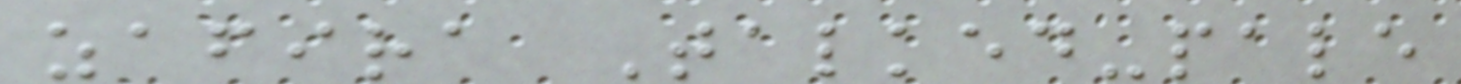zafira Talked-pale
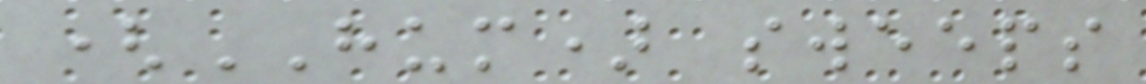(HUM) sweeps
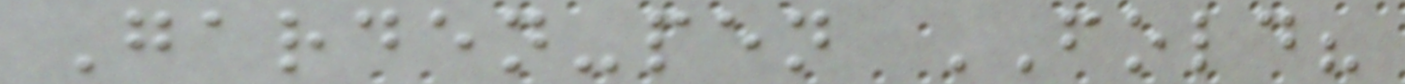Garden-pen FOLD?
